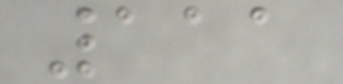111
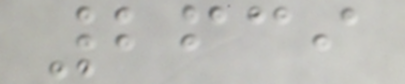2639
